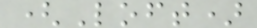(Loft)
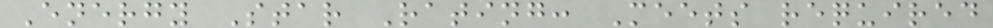Energy Star Rating: Meets required
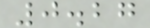0.27
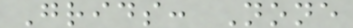Grids: None
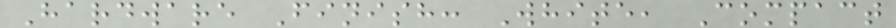Hardware Finish: White, Compact
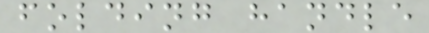folding handle
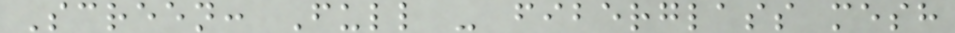Screen: Full - fiberglass mesh
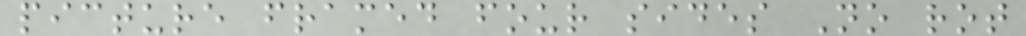picture framed four sides No rot
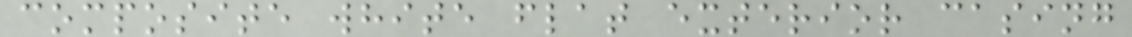composite white flat exterior casing
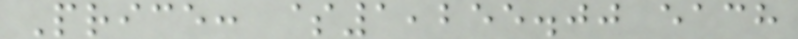Price: $1,255.00 each
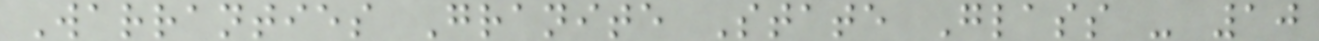Warranties Granite State Glass - 10
